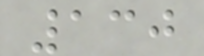130
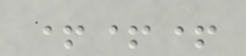+++
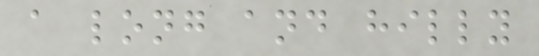a long and hilly
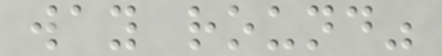way round"
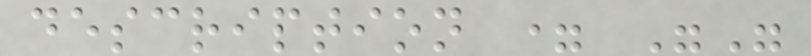description = ""
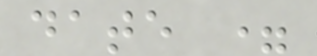date =
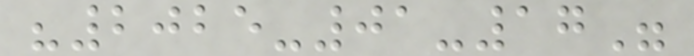"2025-01-17"
